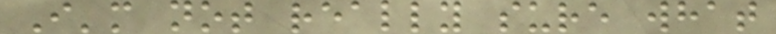I'm not really sure what
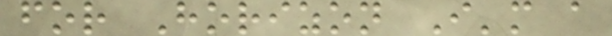for Horizon I'm a
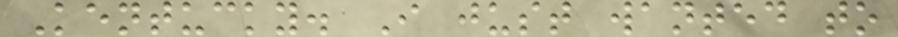Kentucky. I just wanted to
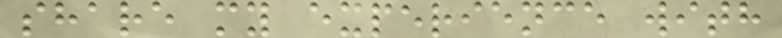share my experience with
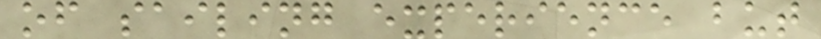of sailing experience but
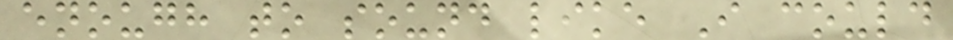enough to sound like I could
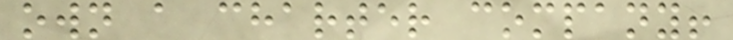own a charter company!
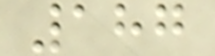187
